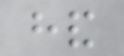hand
